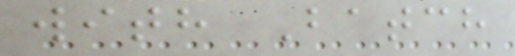with Batch
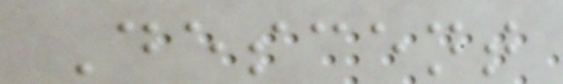Descent
